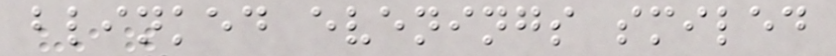blinked evenings smiled
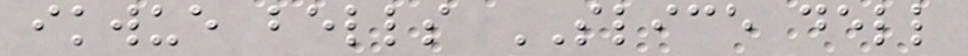ikwue bells SLICE dell
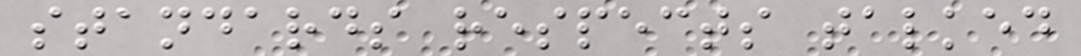standards respects talked
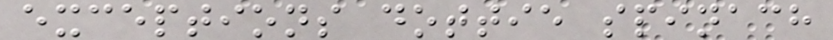exceptions dottie spinach
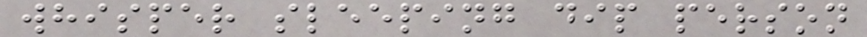whisper sleeping dip person
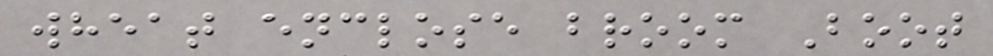wheat enclose broom Boot
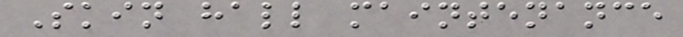Skin hall maintenance
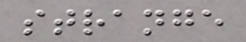strange
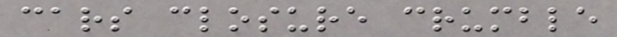cars closure crumble
